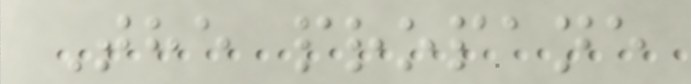The propane
